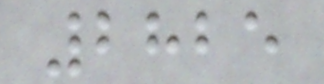2825
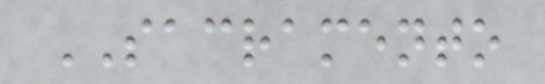SACRAMENTO
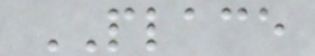PLACE
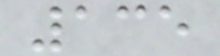135
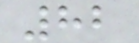82
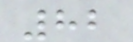82
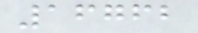16762
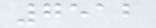7512
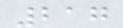217
